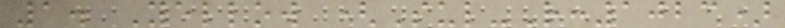1. Yellow (Sul-R:1023)
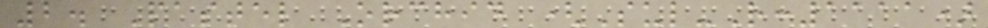2. Pastel Orchid (Sul-R:1111)
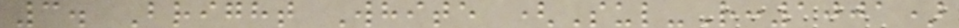3. Bright White (Sul-R:1001)
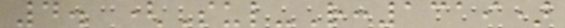4. (Sul-R:1319)
